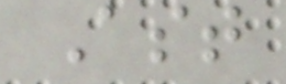Ast
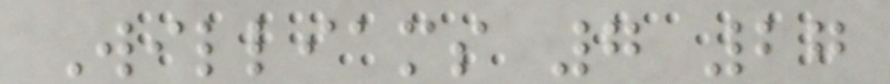Williams 7 27
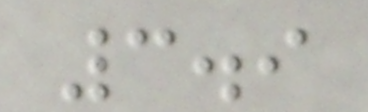3.9
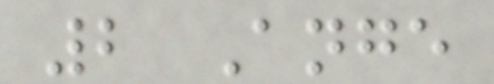2 Ange
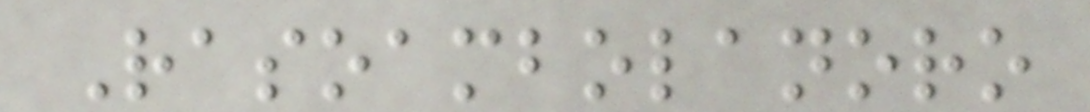Rasoambolanoro
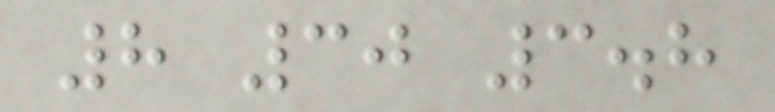8 30 3.8
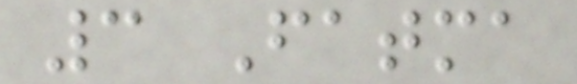3 Fatma
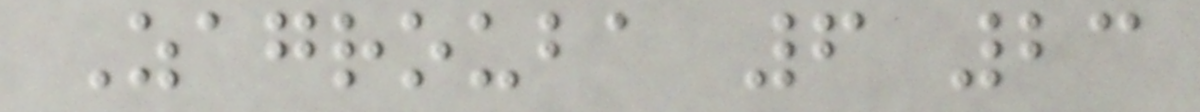Zagrouba 6 23
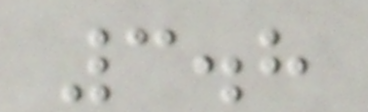3.8
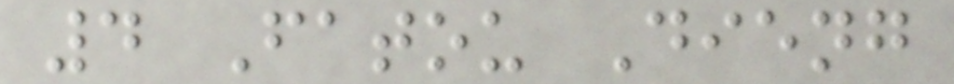4 Fatou Dieng
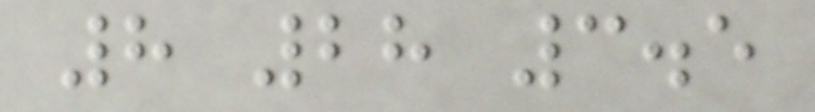8 28 3.5
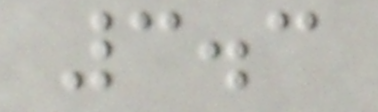3.3
